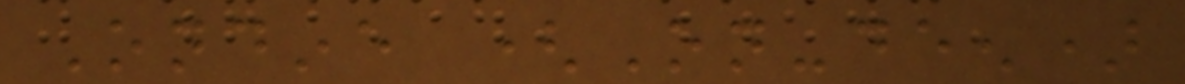Ondine (On-deen)
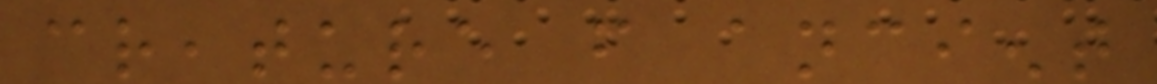creature from ancient
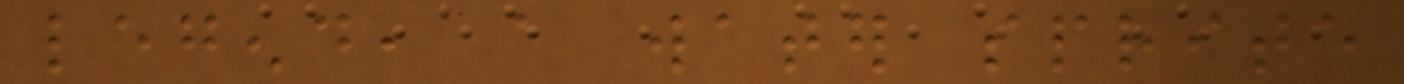legend, a water sprite
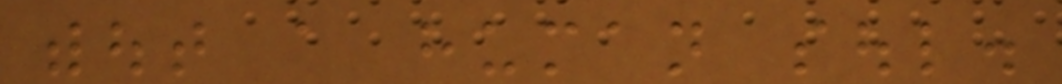without a human soul.
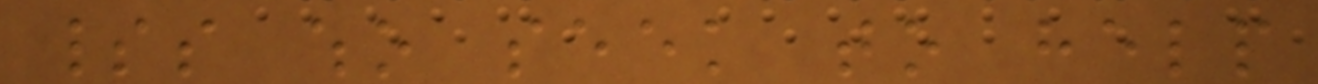spirits who seek to help
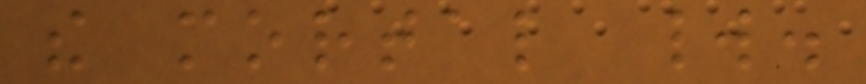the mortal world.
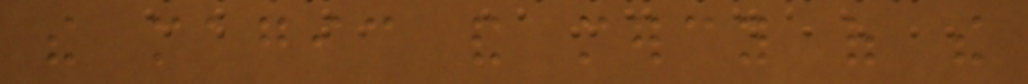the magic and mercy of the
